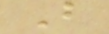B
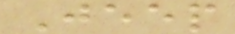Jeep
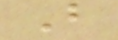B
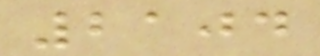2104
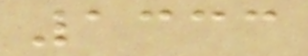1333
